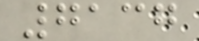7137
